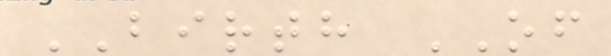BIRTH OF
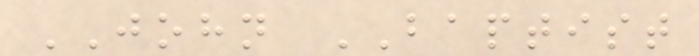JOHN BAPTIST
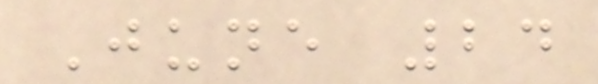June 24
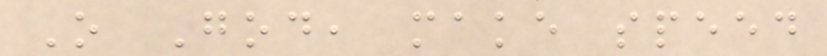O God, make speed
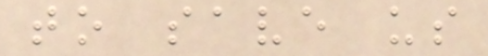to save us
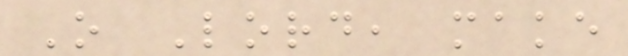O Lord, make
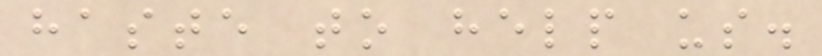haste to help us.
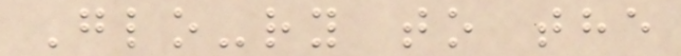Glo-ry to the
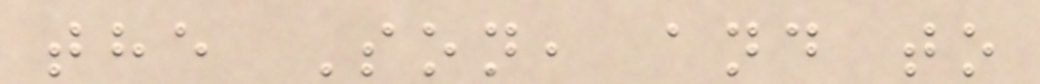the Son, and to
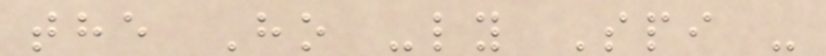the Ho -ly Spi -
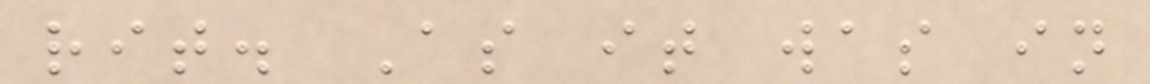rit. As it was in
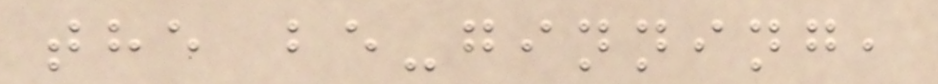the be-ginning,
